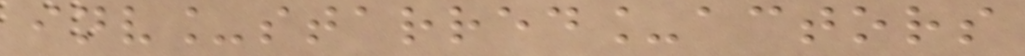inv_starred_actors
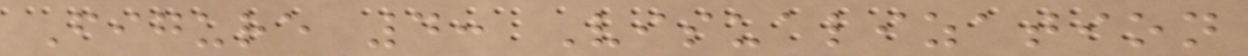Figure 4: Visualization
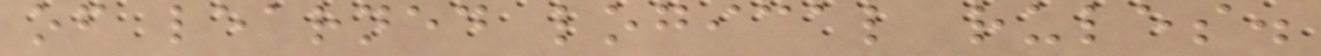of learned logical rules.
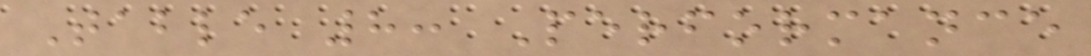Table 8: Performance
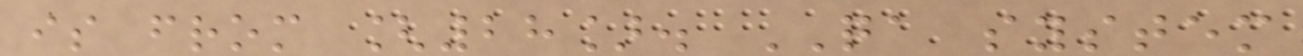is from [28]. QA system
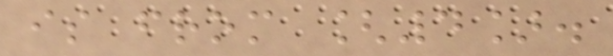is from [4].
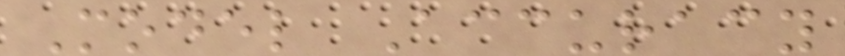Model Accuracy
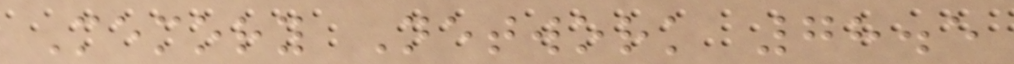Memory Network 78.5
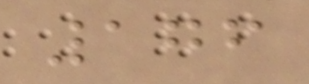176
